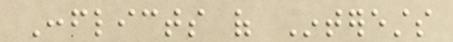Conflicts of Interests
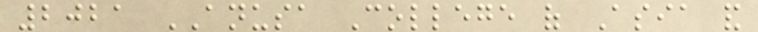2021 ANUSA College of Asia and
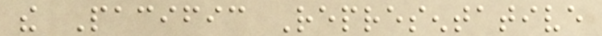the Pacific Representative
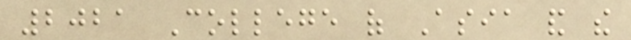2021 College of Asia and the
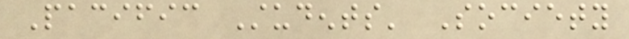Pacific Students' Society
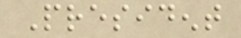President
